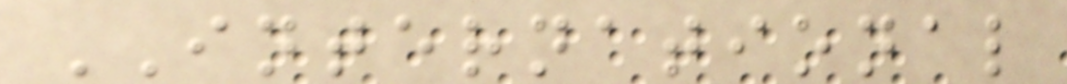INTERNATIONAL
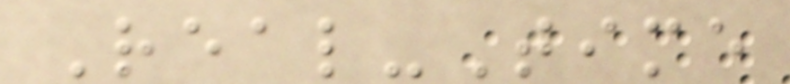Real-Time
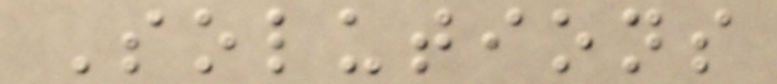Solutions
